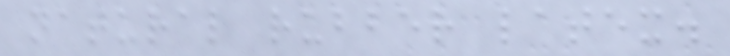natural rubber latex.
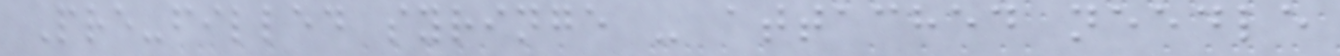Pre-filled syringe - attached needle
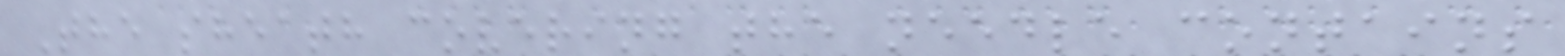The sheath covering the needle contains
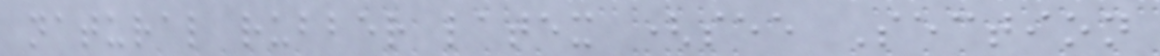natural rubber latex (see Section
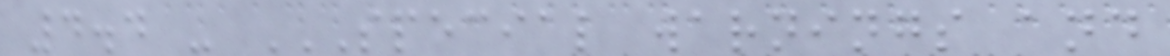4.4 - SPECIAL WARNINGS AND
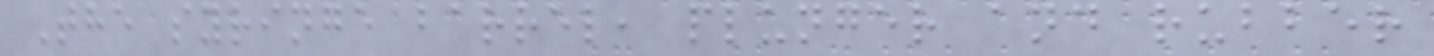The syringe barrel, plunger and rubber
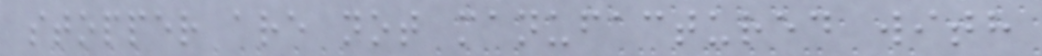stopper are not manufactured with
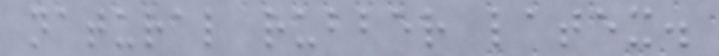natural rubber latex.
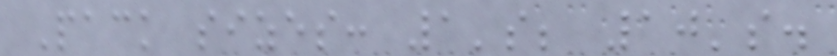Pack sizes: 1's; 10's.
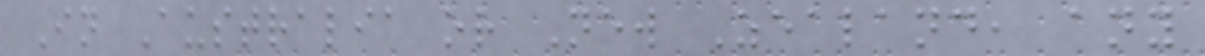In Australia or New Zealand, any
